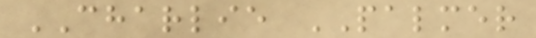CHARLIE PALMER
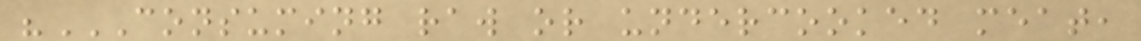"CONSUMING RAW OR UNDERCOOKED MEAT,
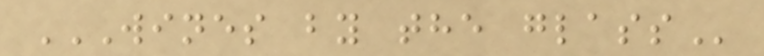WINES BY THE GLASS
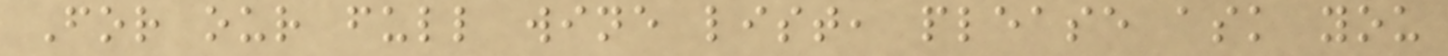For our full wine list, please ask you
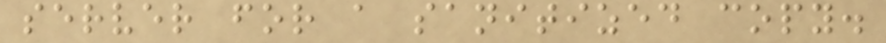server for a sanitized copy.
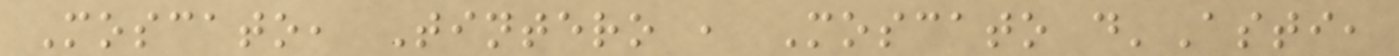Moscato, Tintero , Moscato d'Asti,
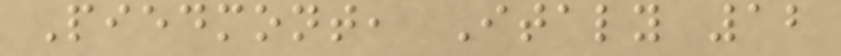Piedmont, Italy 12
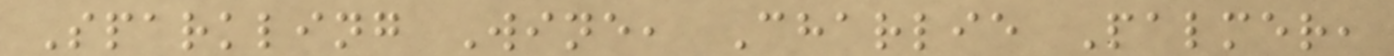Sparkling Wine, Charlie Palmer,
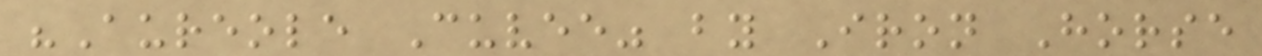"Aureole Cuvee" by Iron Horse
